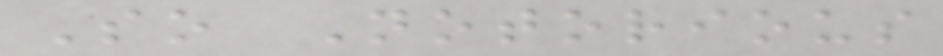So Notorious
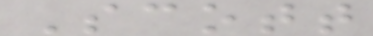Scott
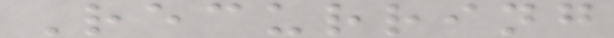Recurring
